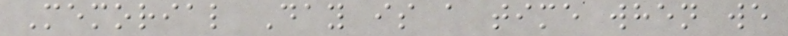Memorial Day is a time when we
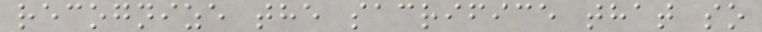recognize the sacrifice that so
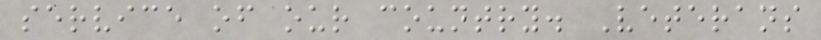service of our country. Veterans
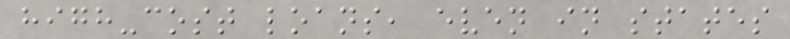high-cost loans, even in states
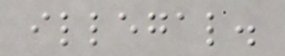illegal.
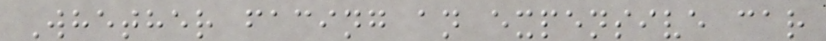Whether facing an expensive car
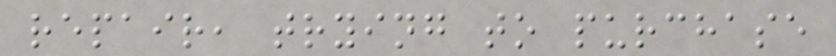repair, trying to purchase
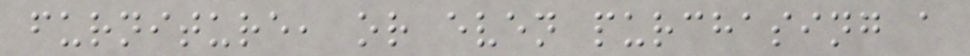furniture, or even purchasing a
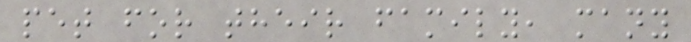pet for their family, many
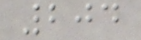204
